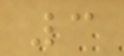3
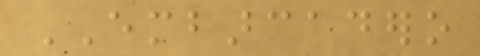EMBARCADERO
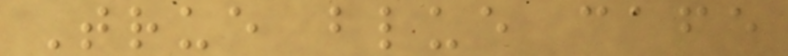True blue cafe
